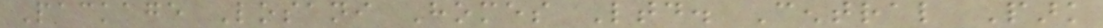Package Losani Homes Ltd. Central Park
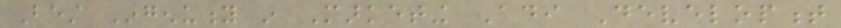Best Ingenuity in Marketing Adi Development
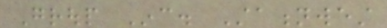Group Inc. Stationwest
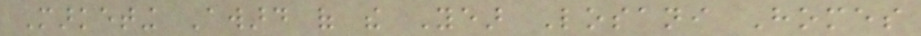Marketing Award of the Year Losani Homes
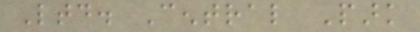Ltd. Central Park
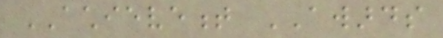ACHIEVEMENT AWARDS
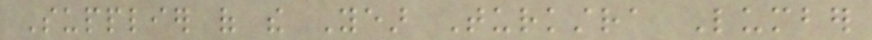Supplier of the Year Turkstra Lumber
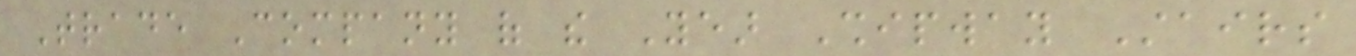Trade Company of the Year Shipway Stairs
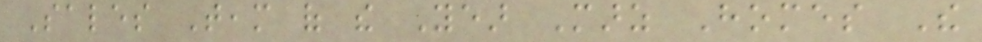Sales Team of the Year Marz Homes The
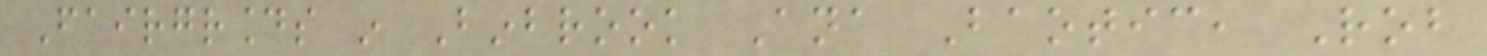Fairgrounds in Binbrook Ana Baotic, Rob
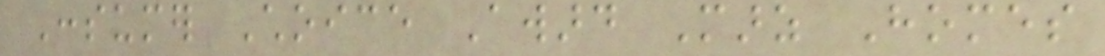Consumer Choice Award Marz Homes
